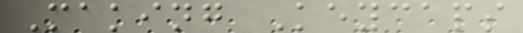Making Keycaps
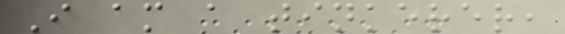I am a tinkerer,
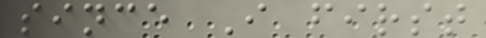since I first
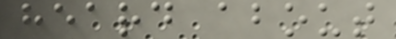heard about
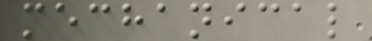mechanical
